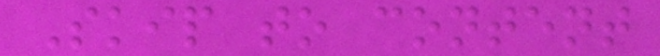Skip to content
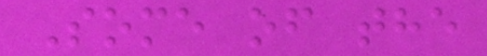Some of the
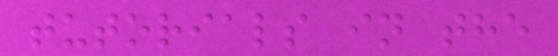tutorials in the
